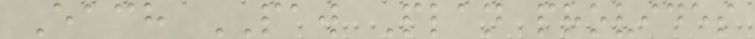Each PAW Plan provides
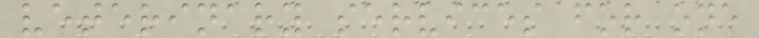veterinary services for one
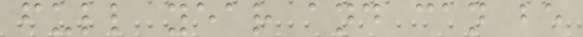full year and can be
